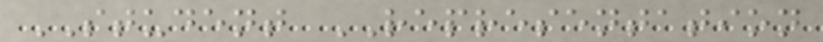STUDENT REPRESENTATION
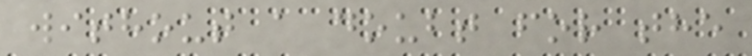without a doubt for the
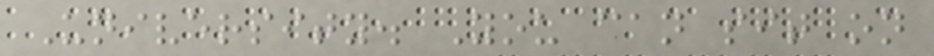University. You can sit on
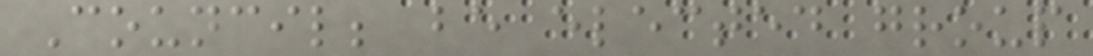Council; be elected group
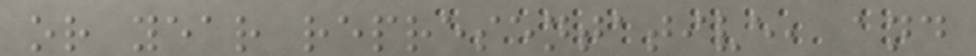or year representative, and
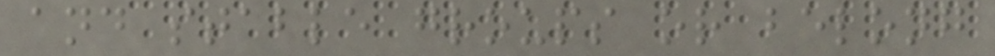and stable groups or belong
